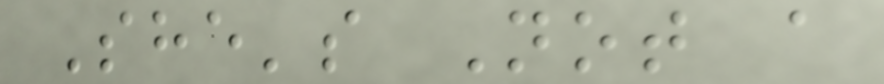She's Not a
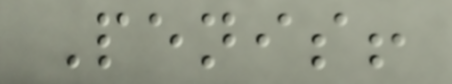Penis!
